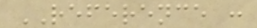REFERENCE :
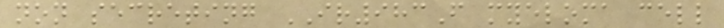non secreting IR983F myeloma cell
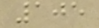105
